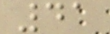41
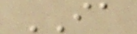IA
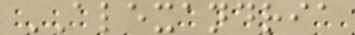ALEXANDRIA
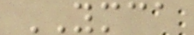YMCA
